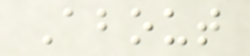About
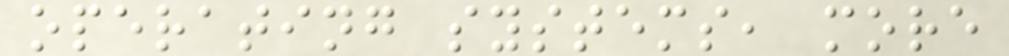operating systems, more
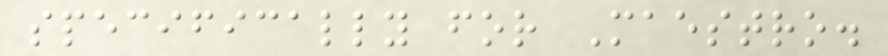specifically for Maestro.
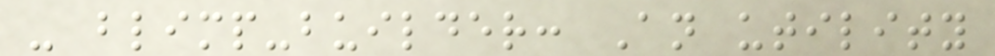- blimp-builder: An utility
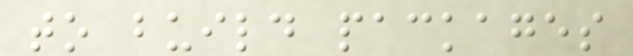to build packages
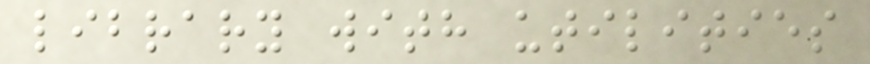library with utilities
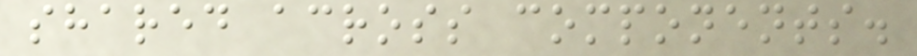shared across components.
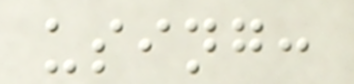using:
